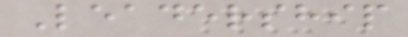Leadership
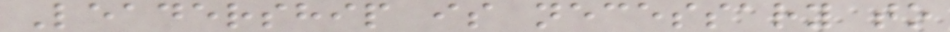Leadership is necessary to
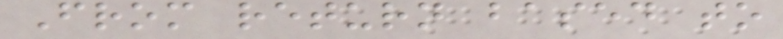From return based to
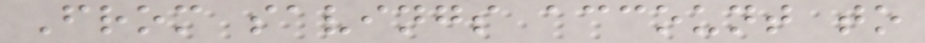From savings account to
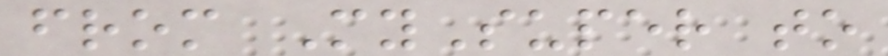from MySuper to
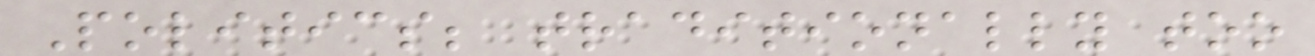Politics; traditionally too
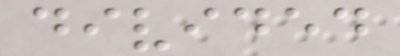divided
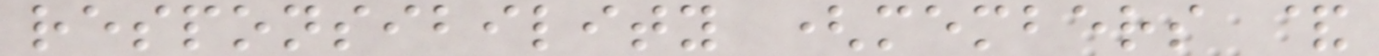responsibility (members &
